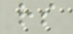rs
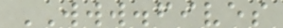WWW.fives
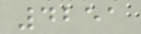4251
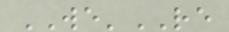WE'RE
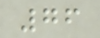76
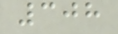308
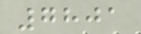7801
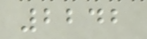2242
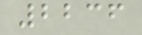2236
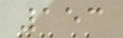153
